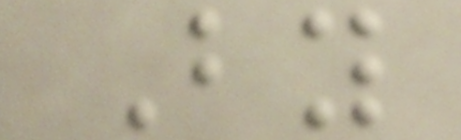By
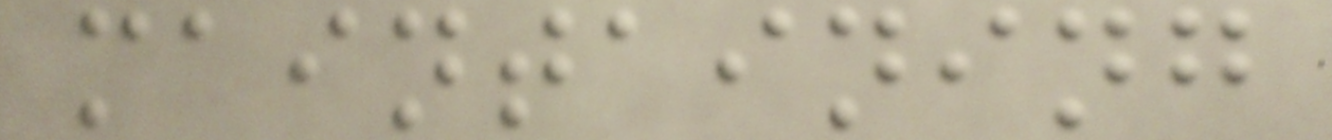maintaining
